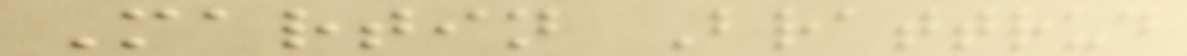Martin Brattrud
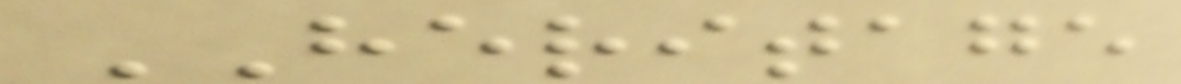HERITAGE
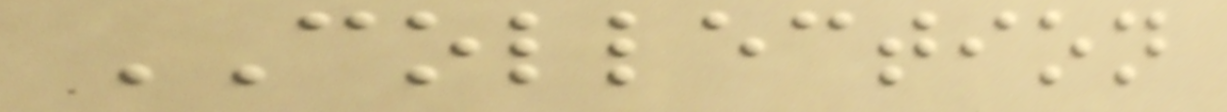COLLECTION
